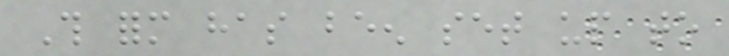This form has been set up to
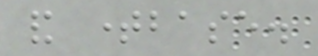and timebase.
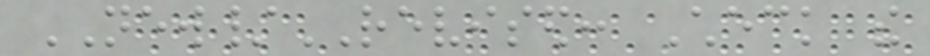NEW/REVISED: Check the
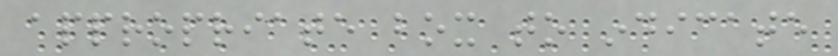appropriate box to indicate
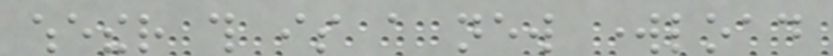whether this is a new workload
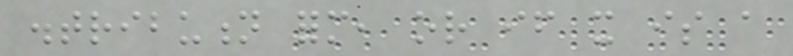distribution form, or if it is a
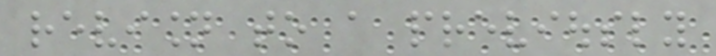revision to a previously
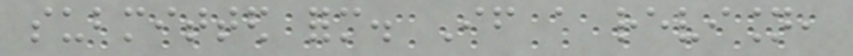submitted form. If a revision,
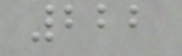222
